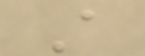A
